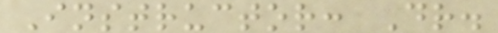Instructor: Dr.
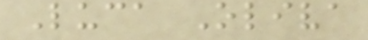Luca Oliva
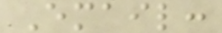Email:
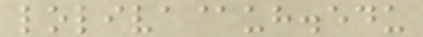loliva@uh.edu
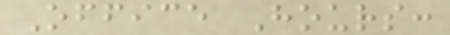Office Hours:
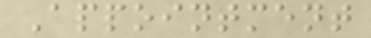Appointment
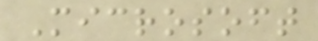Microsoft
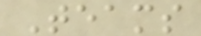Teams
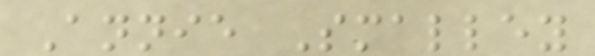Annie Smalley
